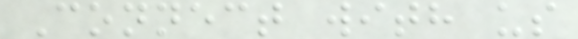Connect with us
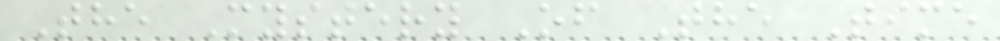The Mystery Of The Time
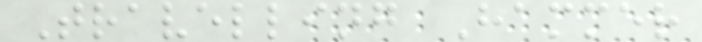Travelling Hammer
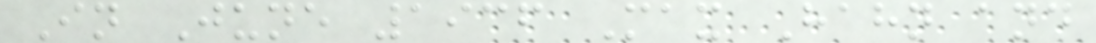In June 1936 Max Hahn and
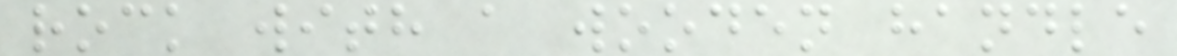rock with a wooden handle
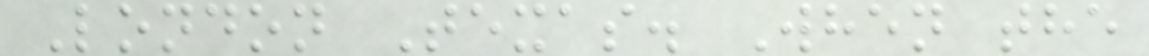London Texas. When the
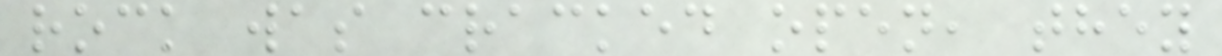rock was cracked open, they
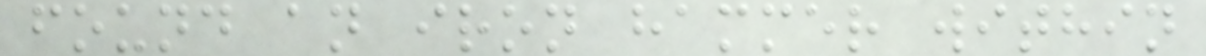found an iron hammer within
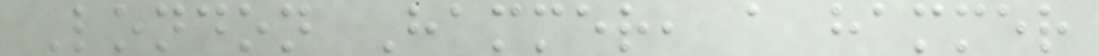London Hammer, a hammer
